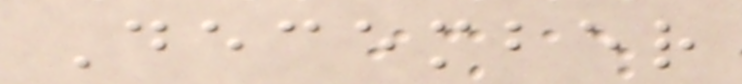December
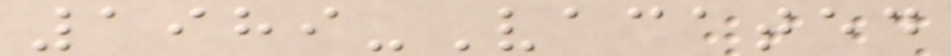1989-Vacated
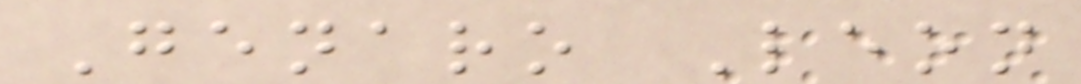Genaro Leon
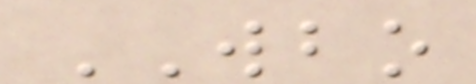WBO
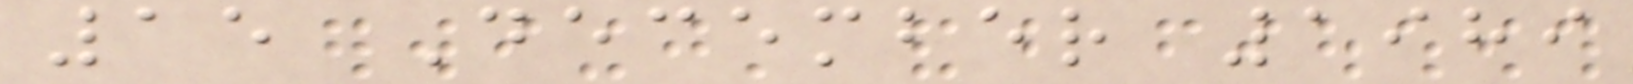15 December 1989
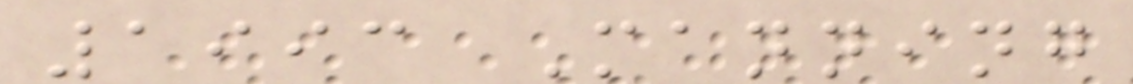1993 Manning
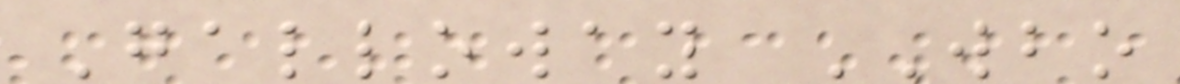Galloway WBO
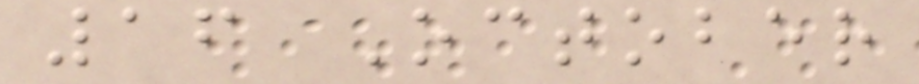16 October
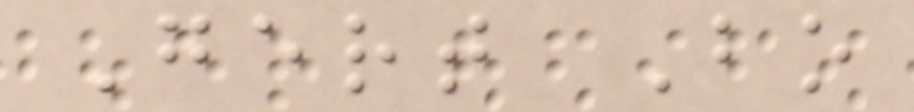Gert Bo
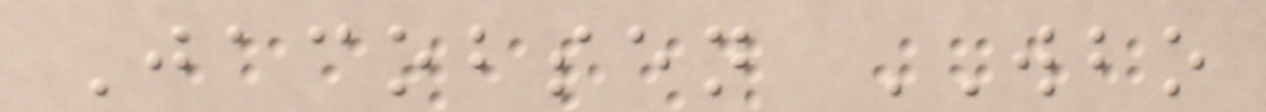Jacobsen WBO
